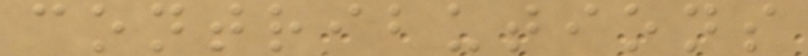contributions
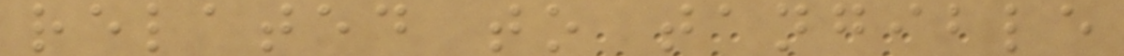related to tangible
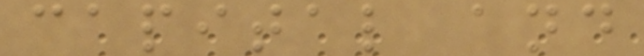capital and
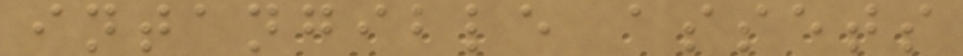intangible assets
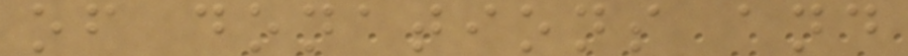of donations and
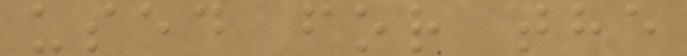used for the
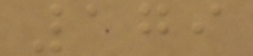179
